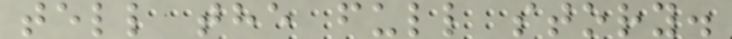tell the full story.
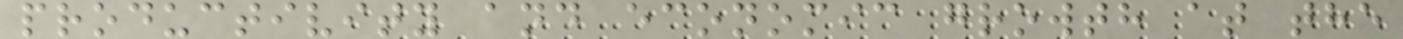productivity and economic growth at the
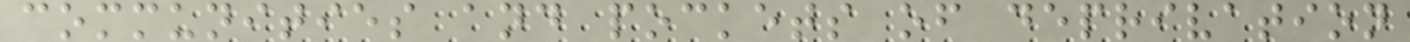communities and pockets of deprivation
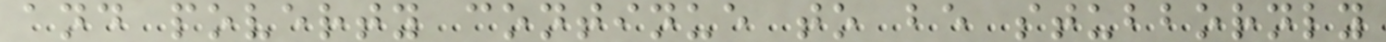and poverty continue to be stubbornly
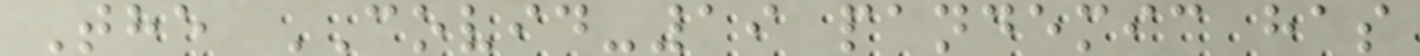The COVID-19 pandemic has
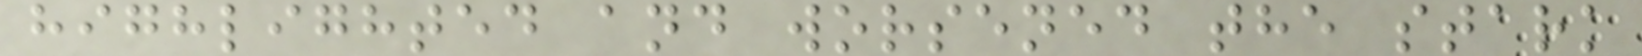highlighted and worsened the stark
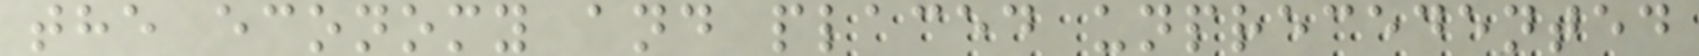the economy and placed unprecedented
